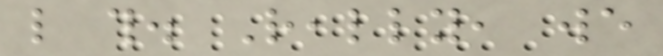like this. Really, we
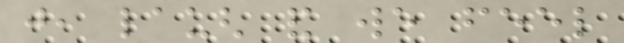just, laugh and we feel
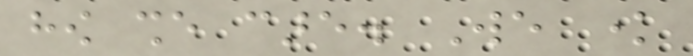how she care. We know
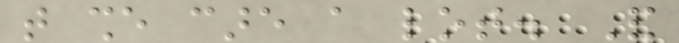that she care a lot. And
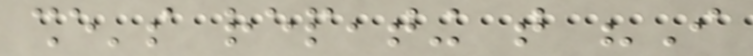she's repeating that "I
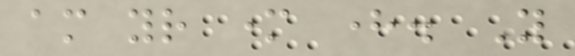am your mother here. You
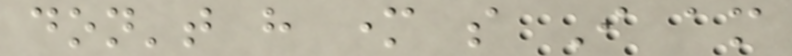don't have mother so I am
